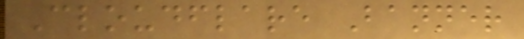Cloudflare Banner
